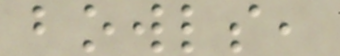bowls,
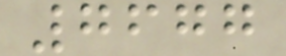7677
